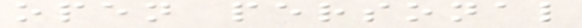open personal
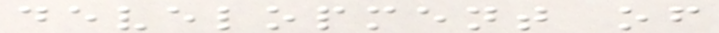development of
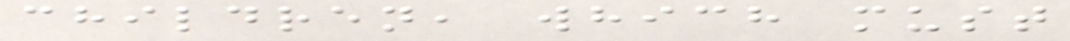children, which must
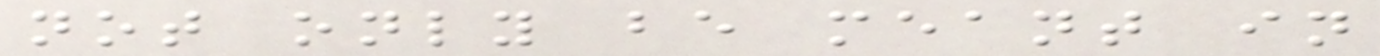not only be meant in
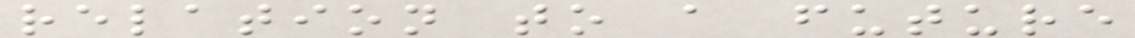relation to a future
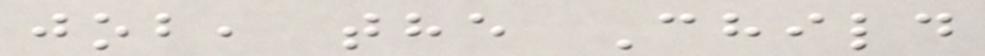job, the Child
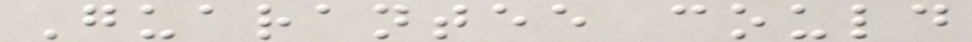Guarantee could
